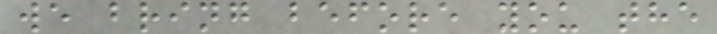we bring before you the
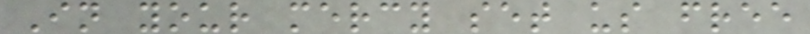In your mercy set us free
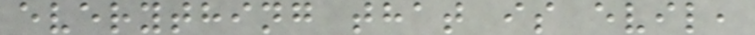everything that is evil,
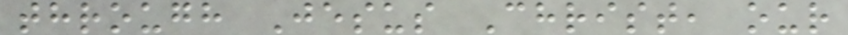through Jesus Christ, our
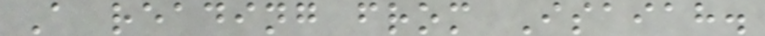A reading from Isaiah.
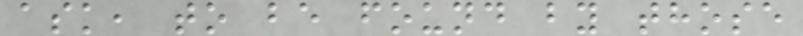ask, to be found by those
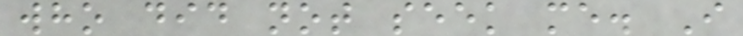who did not seek me. I
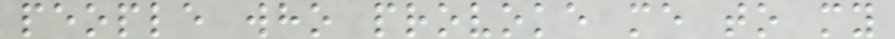people who provoke me to my
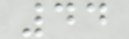44
